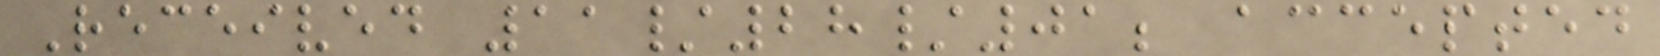Received 11/28/01; accepted
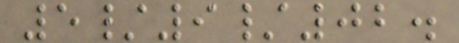5/9/02.
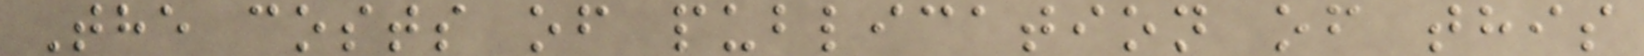The costs of publication of this
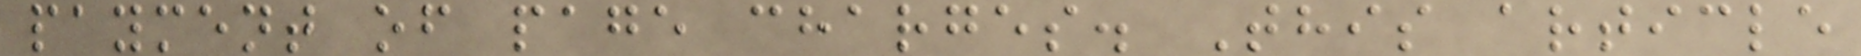payment of page charges. This article
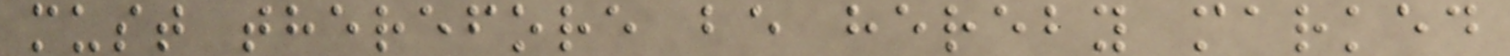must therefore be hereby marked
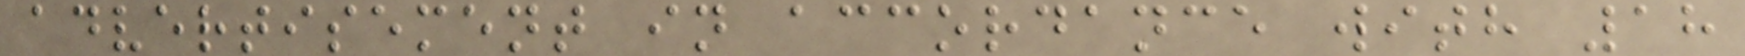advertisement in accordance with 18
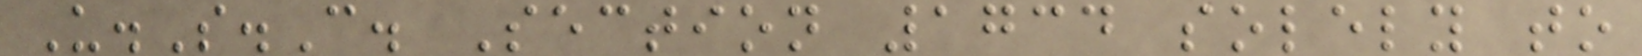U.S.C. Section 1734 solely to
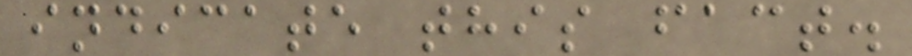indicate this fact.
